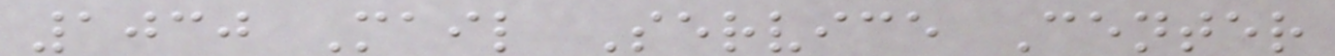1030 Mail Service Center
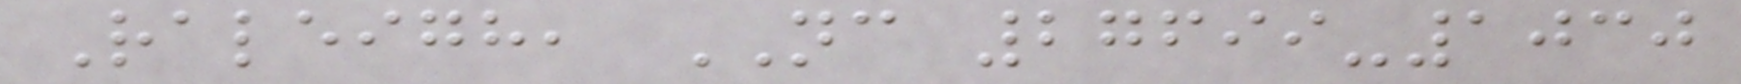Raleigh, NC 27699-1030
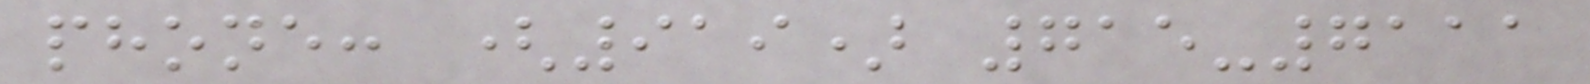phone: (919) 715-7111
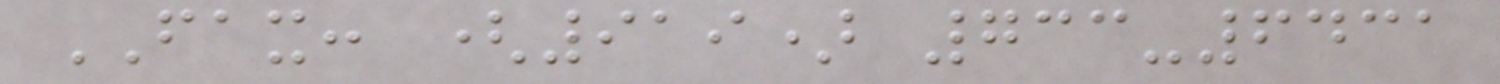FAX: (919) 733-6431
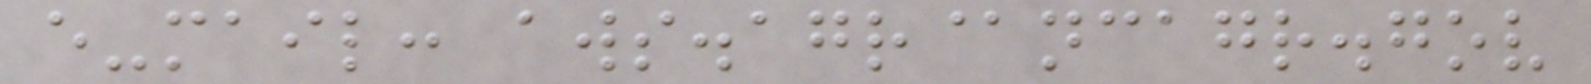e-mail: aws.agr@ncagr.gov
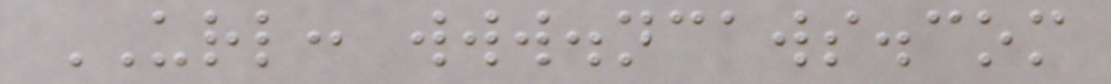URL: www.ncaws.com
